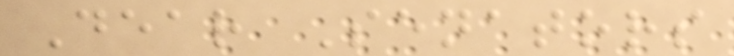Dear Senators
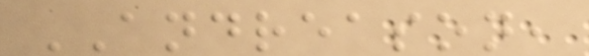ANDREASON,
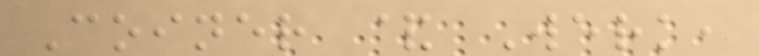Coiner & Werk,
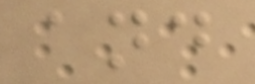and
